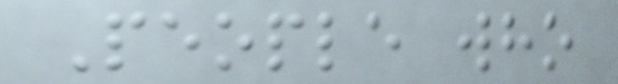People who
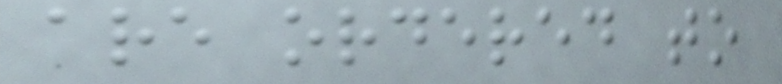are ordered to
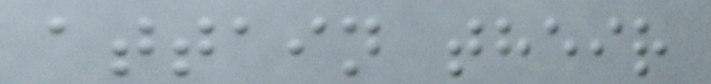attain their
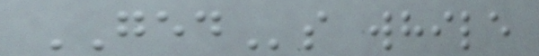GEDs while
